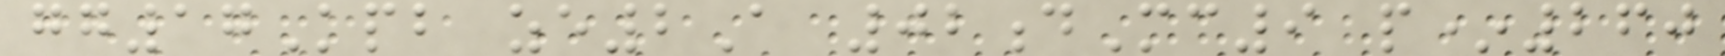gg17Kpb ze2A 02dMc9 p*260
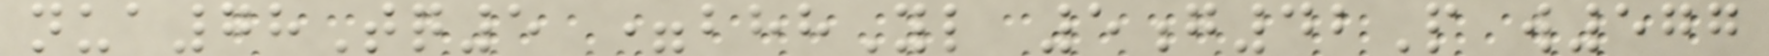nua78Tq5 =bhhYl 5g42P w577
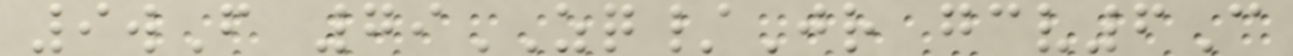9wF 79ZQ/Jr gcv6C
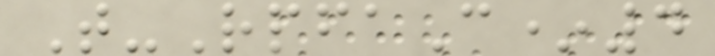T-RpfaC*4
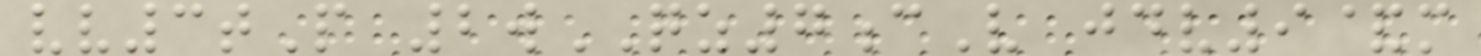vv3tP 2wQZ7cV jdv9&m
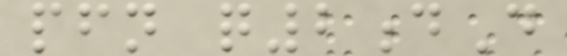pfn q2dD
